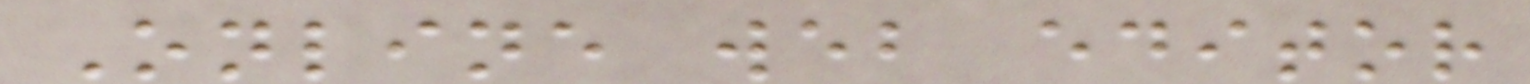Online web editor
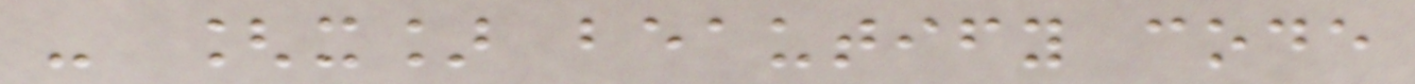- [x] beautify code
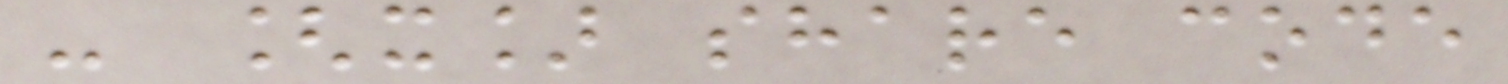- [x] share code
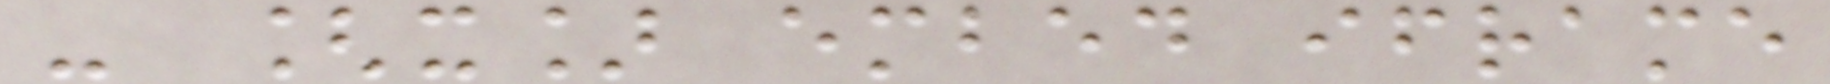- [x] embed iframe
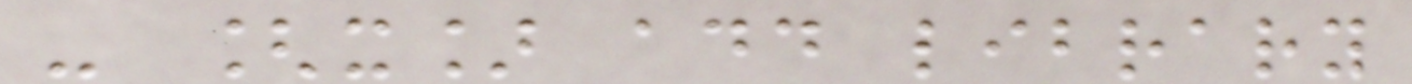- [x] add library
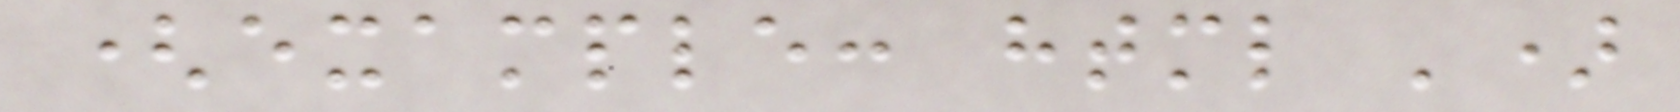(example: html ')
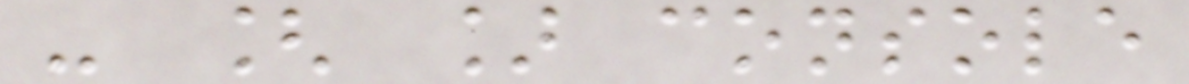- [ ] console
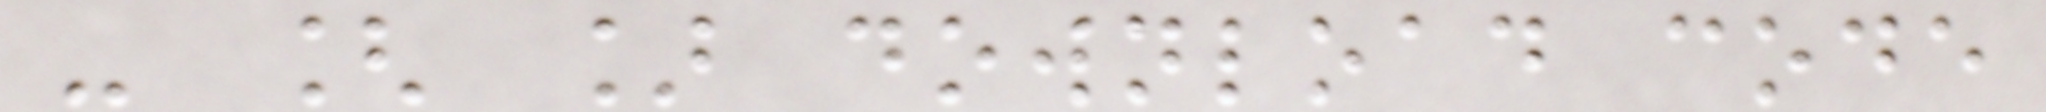- [ ] download code
